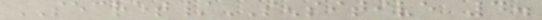SECRET/SENSITIVE 4.
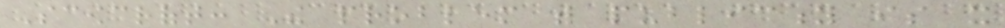Scowcroft: The problem with publicity is it
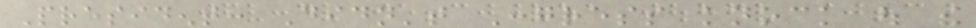President: Didn't Congress knock out the
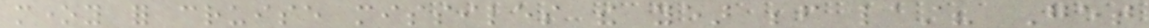money for cruise missiles the year before last? Get
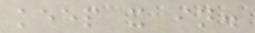keep it in.
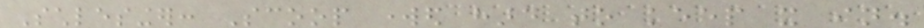Schlesinger: Scoop worked hard to keep it in.
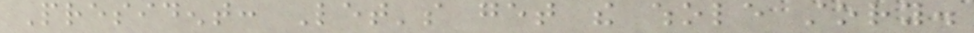President: Let's get the whole story.
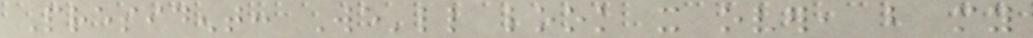President: We'll look it over, but my
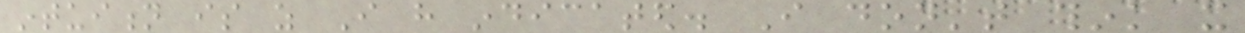intuition is as I have indicated. I don't think it
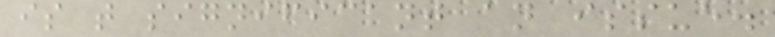is that significant an issue.
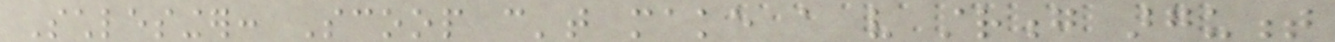Schlesinger: Scoop can't make a very strong argument
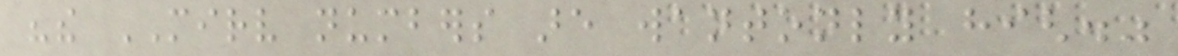"the MIRV numbers are wantonly high."
